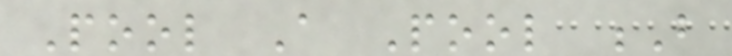Pool A Pool B
